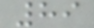89
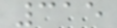315
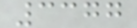3377
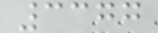3377
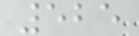525
